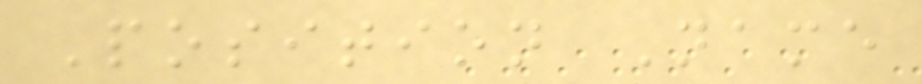Position Name
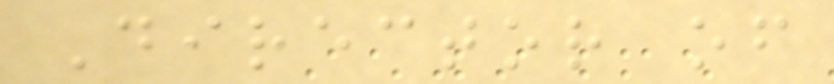Director of
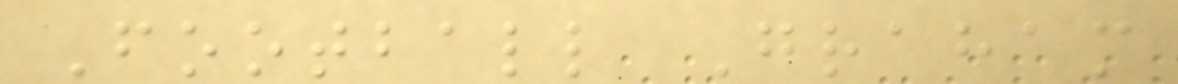Football Graham
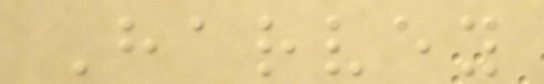Harvey
